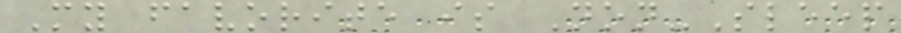My favorite is Non-Sleep
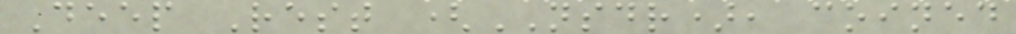Deep Rest (NSDR), coined
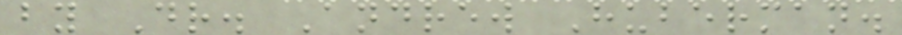by Dr. Andrew Huberman.
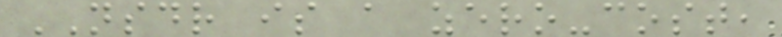NSDR is a zero-cost,
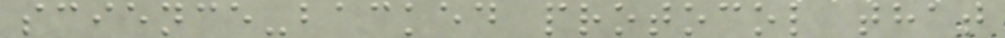science-backed protocol that
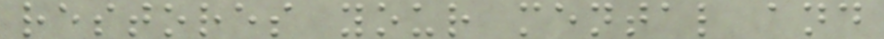restores your mental and
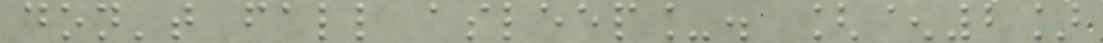don't fall asleep_. [^2]
